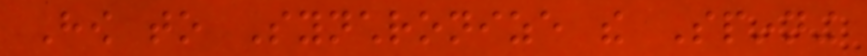How to Synchronize the Spinning
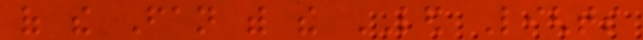of the Fan with the LED Lights
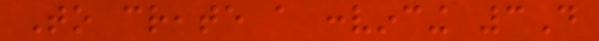To create a convincing 3D
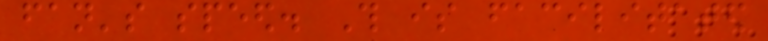fan's speed. This is facilitated
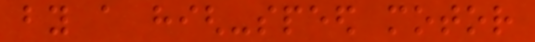by a high-speed motor
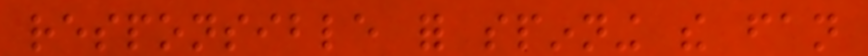responsible for spinning the fan
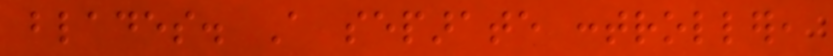blades. A separate controller,
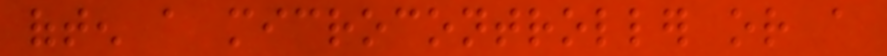often a microcontroller or a
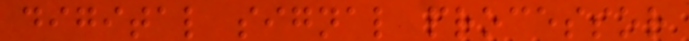digital signal processor
